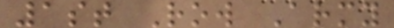1st Row Army
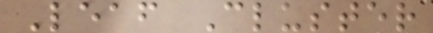Leaf Cluster
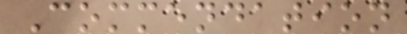Commendation
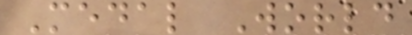Medal World
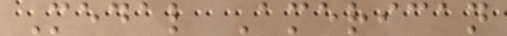Medal American
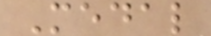Medal
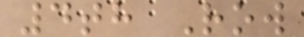4th Row
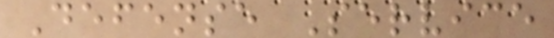Defense Service
